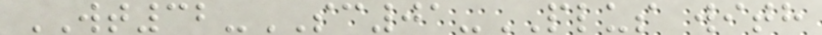WT32-SC01-PLUS with
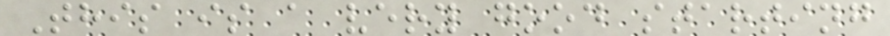This is a very good starting
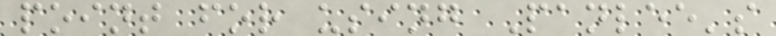point for using Panlee's
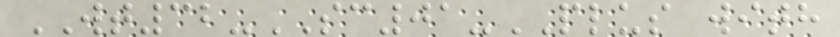WT32-SC01-PLUS with
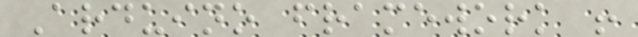Arduino framework !
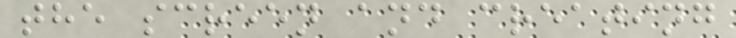the screen and creating
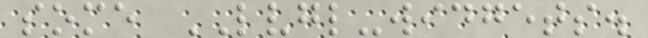some LVGL-widgets.
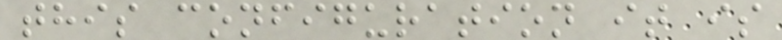this configuration it is
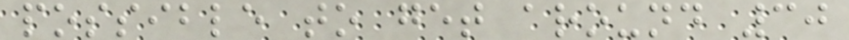possible to get around 30
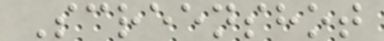Screenshot
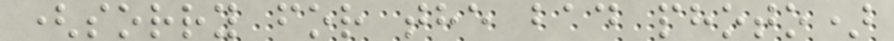(sorry for the bad photo)
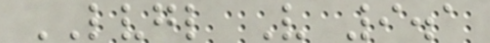LVGL V 9.1
